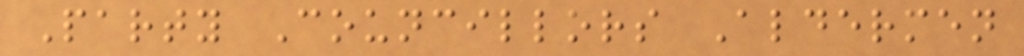Party Councillors Aldermen
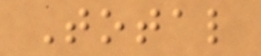Total
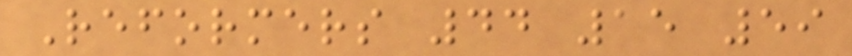Reformers 44 15 59
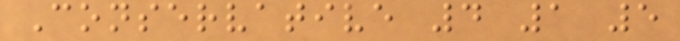Conservative 4 1 5
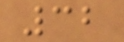32
